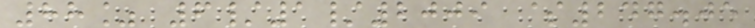88% 6/1/2009 $247.05
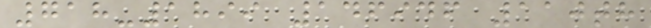718-1899 146946 110th
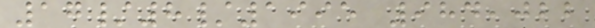17/8/1995 984,022
